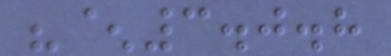"^3.0.8
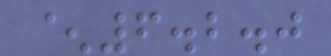^6.2.0
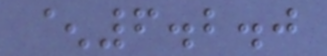^6.2.0
